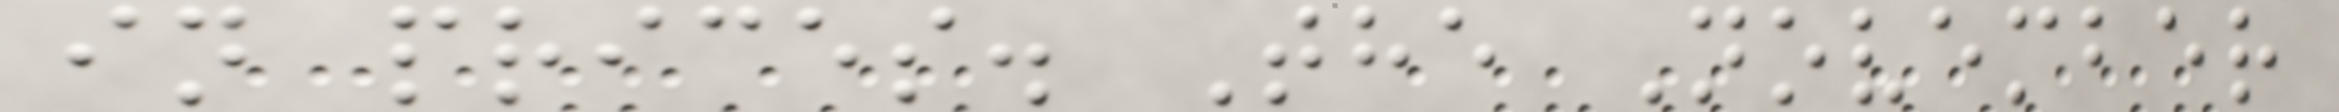in prices. The November
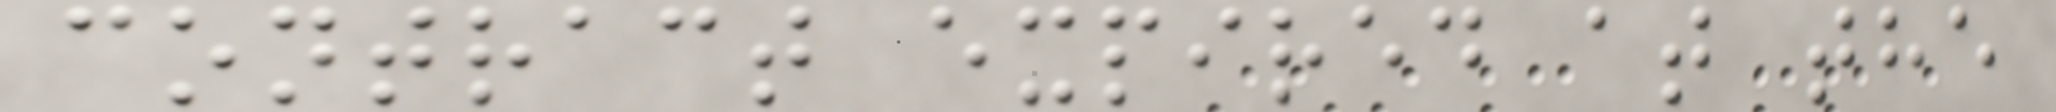contract expired at the
